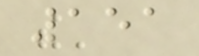151
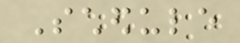Schedule
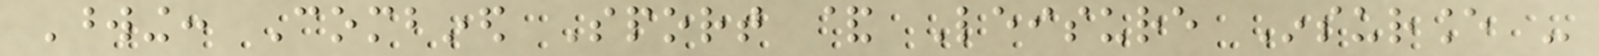Wording: Combined Sport & Leisure Insurance -
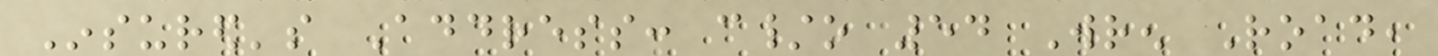Insured's Address: c/o 54 Wren Road,
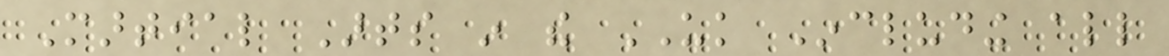Martial Arts in the UK Including all
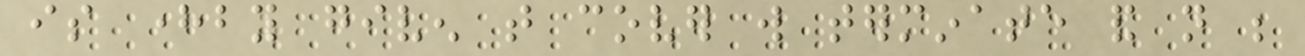is hereby given that cover will terminate and not be
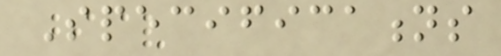Specifications
